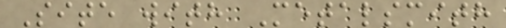Site with Metalsmith
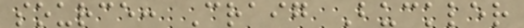source: Craig Buckler
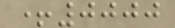+0000
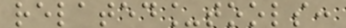related_tools:
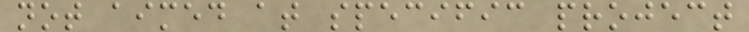not aimed at specific project
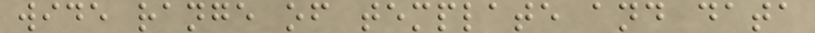wide range of template and data
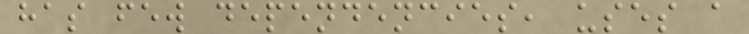has few dependencies, uses a
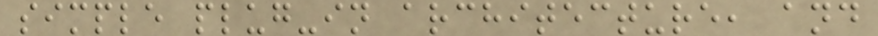simple plug-in architecture, and
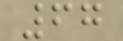67
